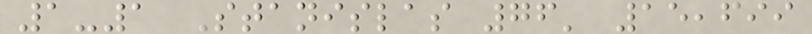1-1 Stanislas 76' 15,699
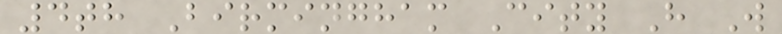4th Birmingham City H W
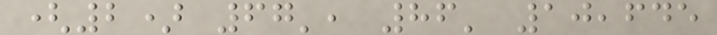(2) 67', 86' 10,645
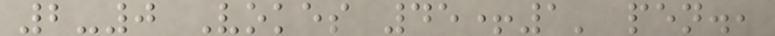2-0 Vokes 45+1' pen.,
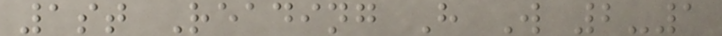1st Reading H W 2-1
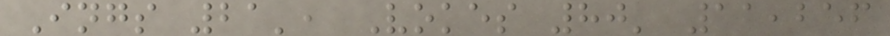Ings 21', Vokes 80' 11,256
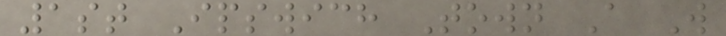1st Ipswich Town A W
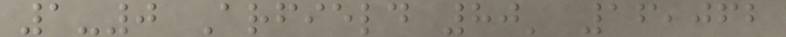1-0 Arfield 80' 16,062
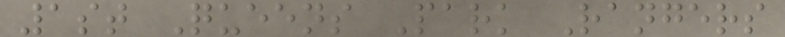1st Queens Park Rangers
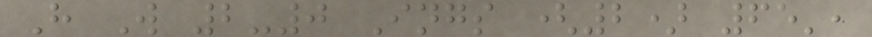H W 2-0 Ings (2) 65',
